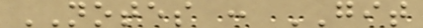NOTES : GIT
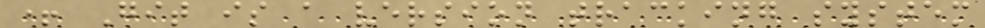+ Git is a version tracking system
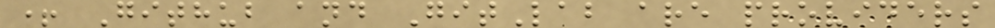+ Github and GitLab are providers
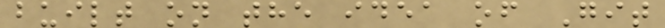built on the idea of Git
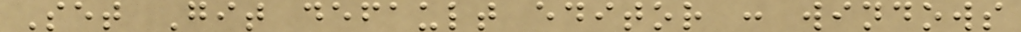Set Git default editor : windows
